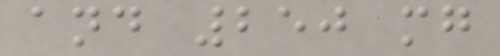and 250 mg
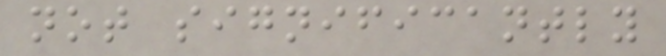not significantly
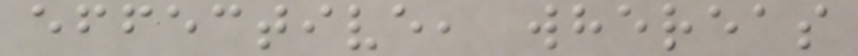effective, whereas
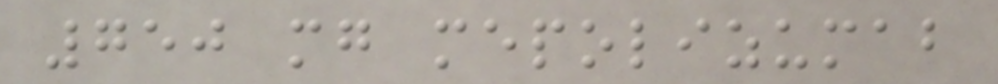750 mg mepolizumab
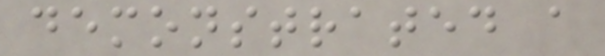demonstrated a
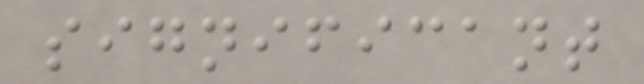significant
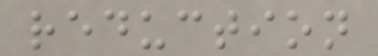reduction
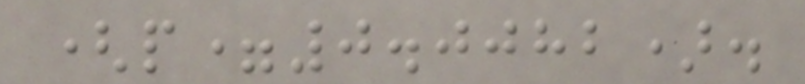(p=0.0082).
